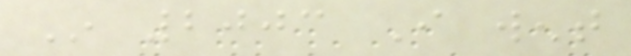In 2003 I went
